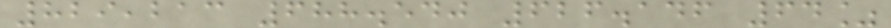829,213 688.540 626.146 64%
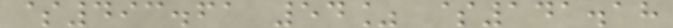$493.61 54% $141.18
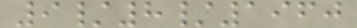9/8/1960
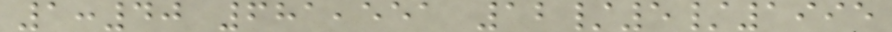1:40 681,551 12/5/1995
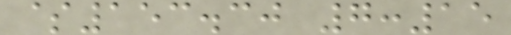$153.30 7:15
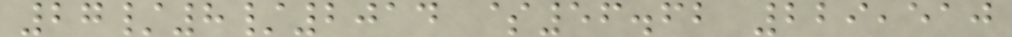27/8/2014 $56.62 229,510
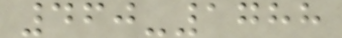460-1788
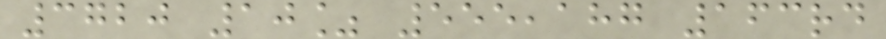3720 10% 555,187 163rd
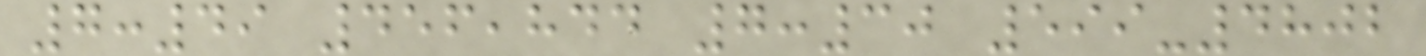7:49 456,844 7:30 599-4802
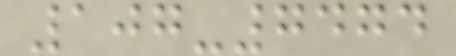107-7474
